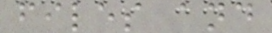files and
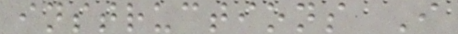instructions I
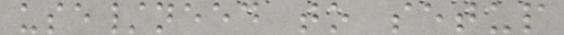use/need to setup
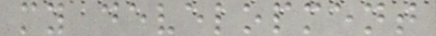my development
